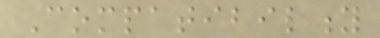Compatibility
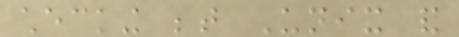checking between Unix and
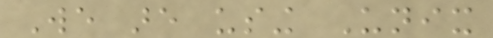We are using Unix
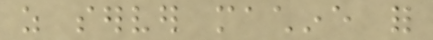as server machine for
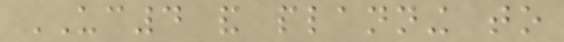UC4 and planning to
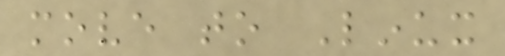move to Linux
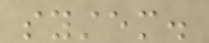system.
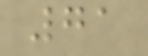71
